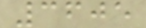3605
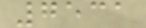7531
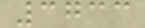3733
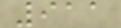911
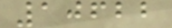10622
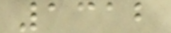1312
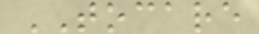TOCARE
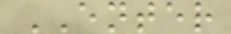ENTER
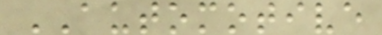AUTOMOTIVE
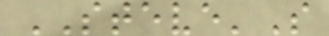STEVE'S
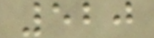520
